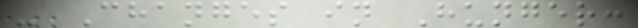- Changes in Hunger:
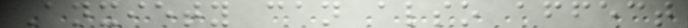Anxiety can also affect
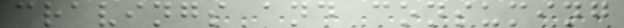cravings and consuming
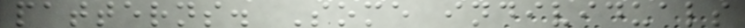patterns. Some individuals
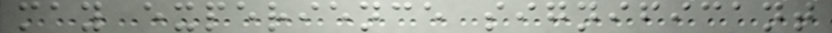may experience significant
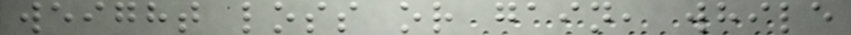weight loss or gain, while
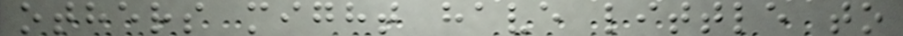others might have little to
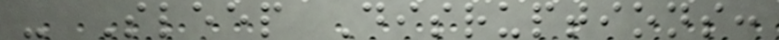- Sleep Disruptions:
